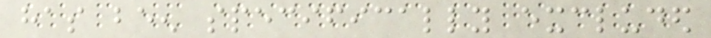has been specifically excluded
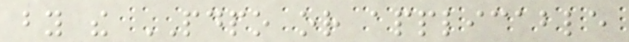by the PDPO or applicable
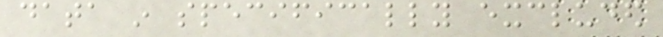data in specifically excluded
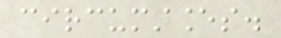circumstances.
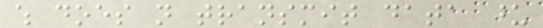which does not transmit data upon
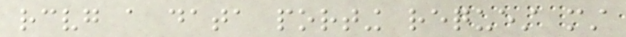receiving a data porting request must
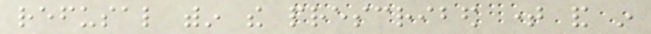refusal within the prescribed time and in
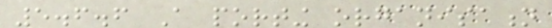5.6.6 A porting organisation
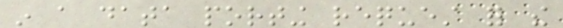in a data porting request for the
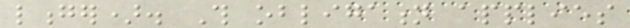longer). This obligation applies
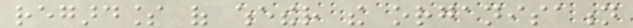regardless of whether the organisation
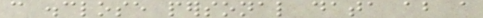can disclose personal data about a
